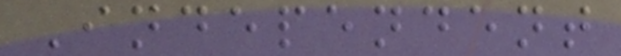Independent
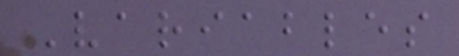Variables
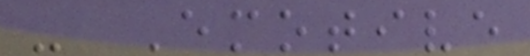- Emotive
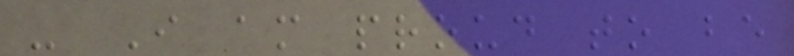- I am proud to be
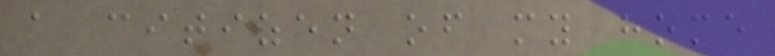a citizen of my home
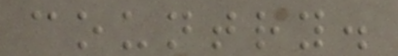country.
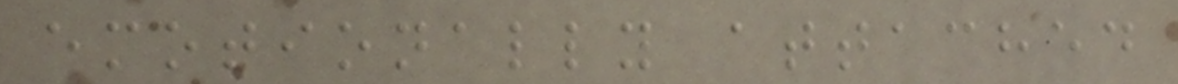emotionally attached
